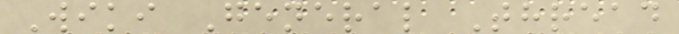Wiki General Thread
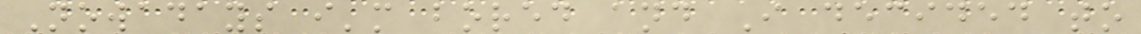Nowadays i'm bored and I decided to
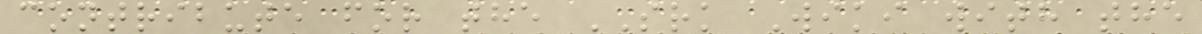contribute for the SRK Wiki with the
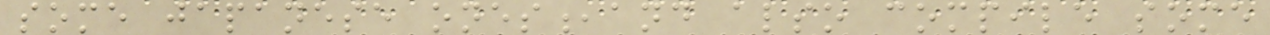some japanese ones,and also compile some
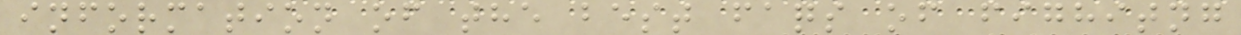information of the best faqs of fighitng
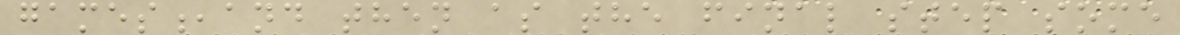games,and then as the final step some
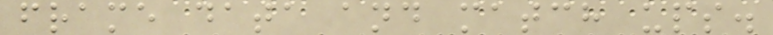frame data and match ups.
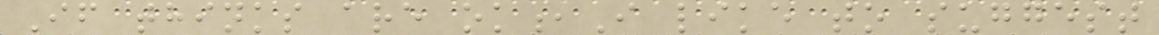If thinks are ok,I like to suggest
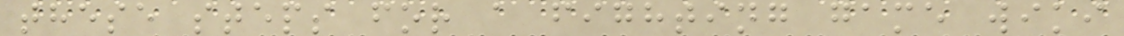these steps for a fighting game wiki
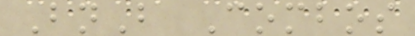BnB Combos
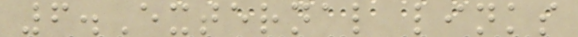6.External links
